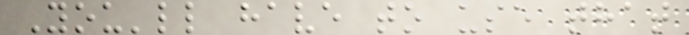You'll have to use that
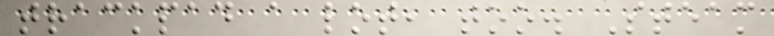trackpad a lot, too. Steam
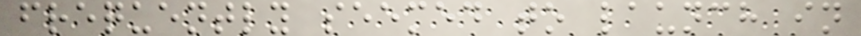frequently seemed to launch in
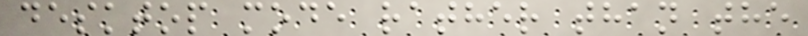desktop mode rather than the
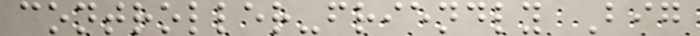controller-friendly Big
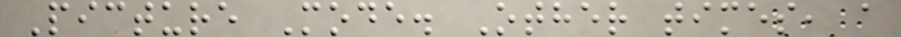Picture Mode. Other times, a
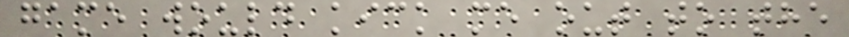game would kick me out to the
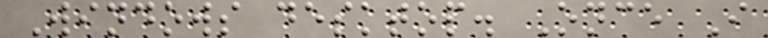Windows desktop. Once I
